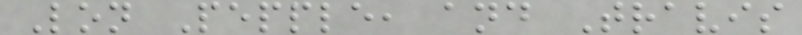Lon Pepple, and Travis
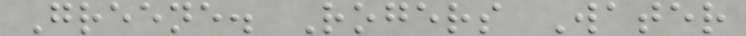Greene. Rogers Water
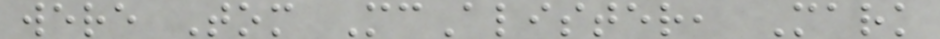were Tom McAlister, Mark
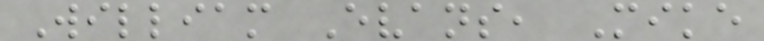William Evans, Mike
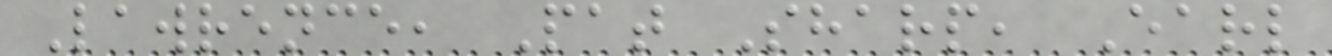Lawrence, Pat Sharp, Earl
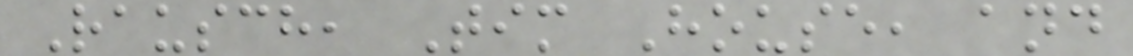Rausch, Tim House, and
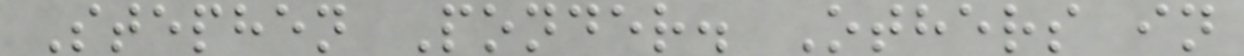Stephen Ponder. Others in
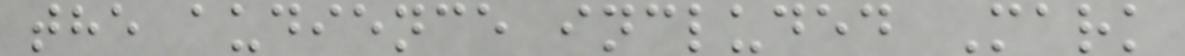the audience included Mark
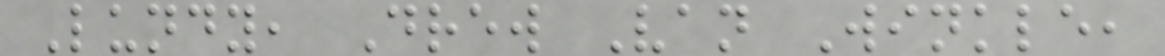Lundy, Drew Van Winkle,
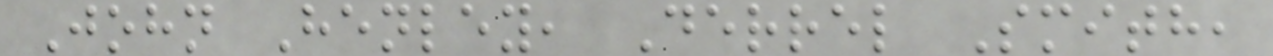John Henley, Derrel Smith,
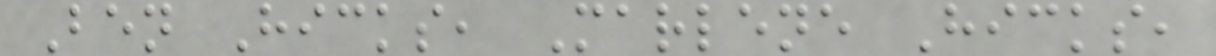Ben Hicks, Marlene Hicks,
